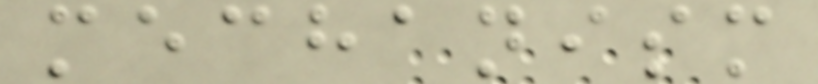mechanism
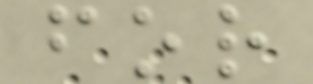for
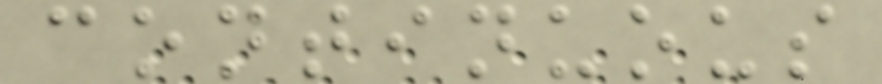continuous
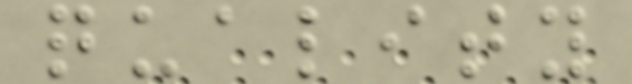quality
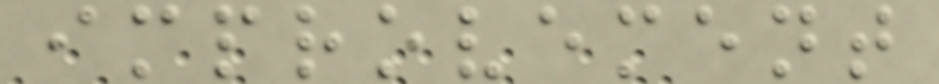improvement
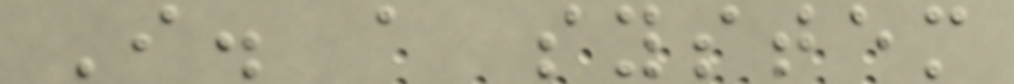I. a system
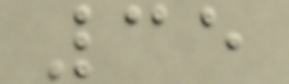35
